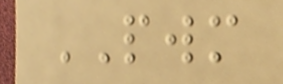PWM
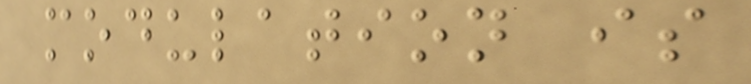modulation is
